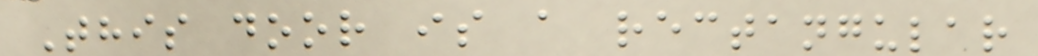This door is a rectangular
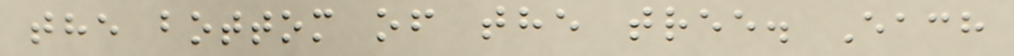the bottom of the tree. Each
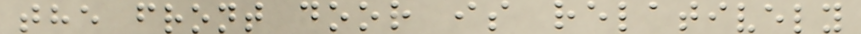the front door is relatively
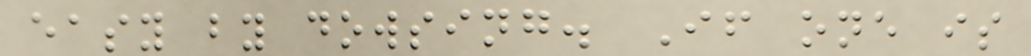easy by dowsing. If one is
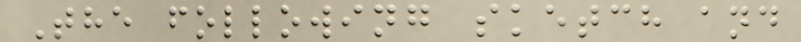The following sketch and
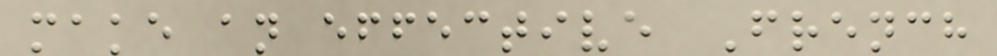make an effective French
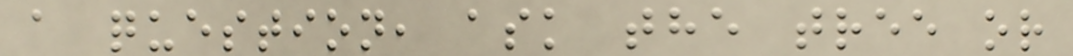a question, ask the tree or
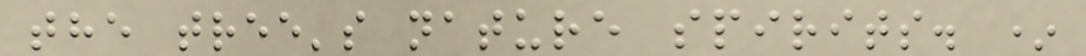the tree's nature spirits. *
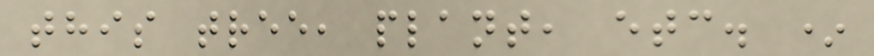this tree, plant, etc. *
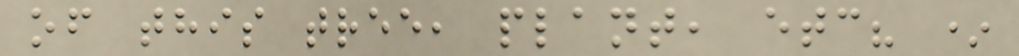of this tree, plant, etc? *
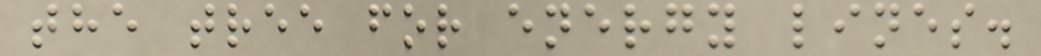the tree for energy lines.
